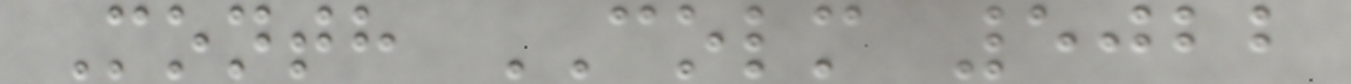Month COLM 5022
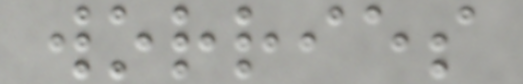worries
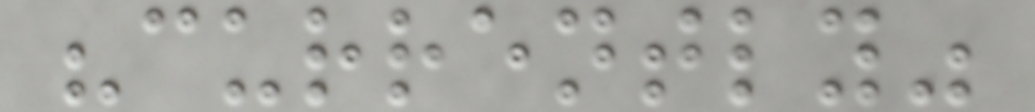"currently"
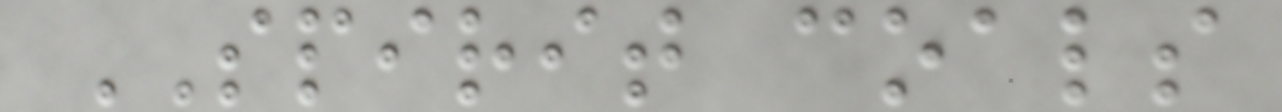SPIRIT coals
